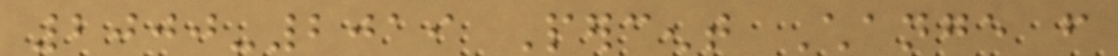2000-2019 Percent Change from
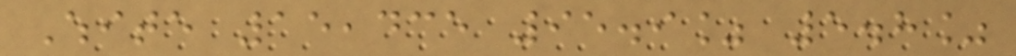White 15,435 95.9% 5.8%
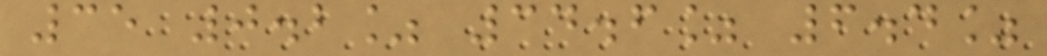35 0.2% 34.6% 6.4%
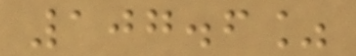107.6%
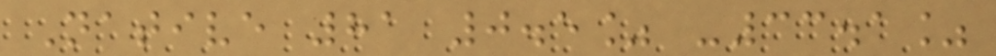Native 81 0.5% -33.1%
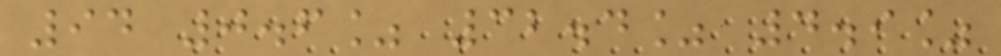94 0.6% 32.4% 4.9%
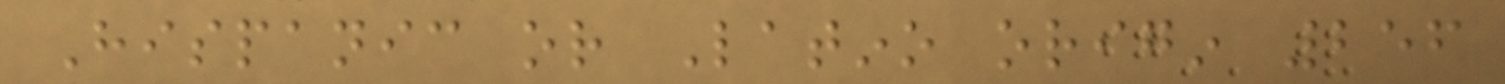Hispanic or Latino origin 256
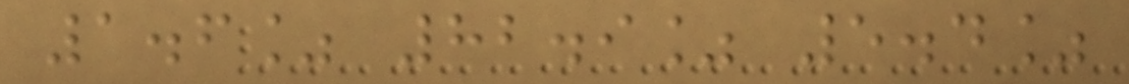1.6% 82.9% 5.4%
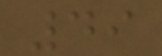49
